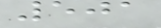501
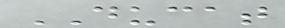DUCAT
